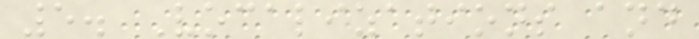5. Vocalizations and
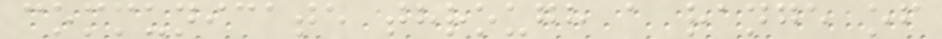communicate through a range of
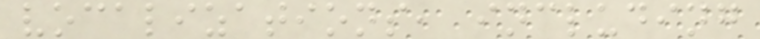vocalizations, including
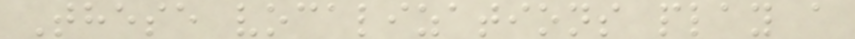These vocalizations play a
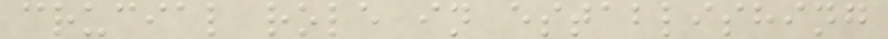crucial role in establishing
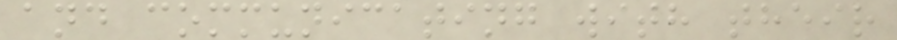and communicating with their
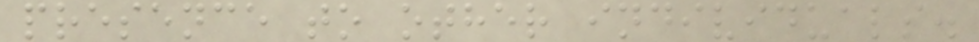presence to other individuals.
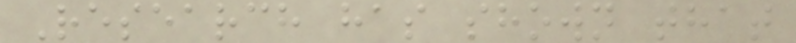Research has shown that
